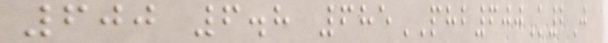600 6.8 685PHB600K2J
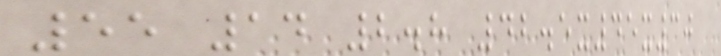55 14 2.8 42.5x45x30
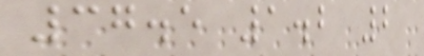37.5 1.2 2
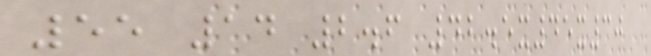55 14 2.6 42.5x45x30
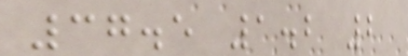37.5 1.2 2
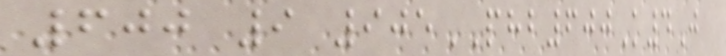600 9 905PHB600K4J
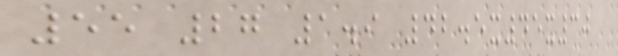55 27 1.9 42.5x45x30
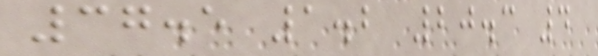37.5 1.2 20.3 4
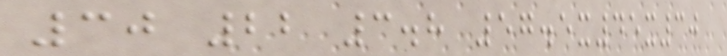30 22 3.8 57.5x45x30
